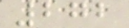272
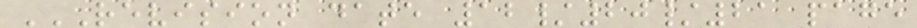REVISION DATE 12/20/21 PAGE
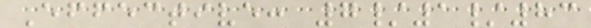Effective: 7/1/83
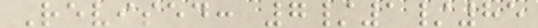Revised: 7/1/85
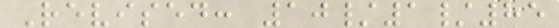Revised: 10/1/85
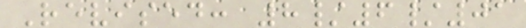Revised: 8/6/01
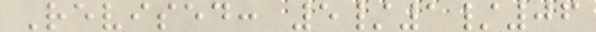Revised: 5/1/06
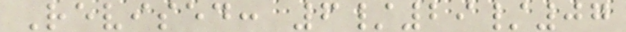Revised: 6/29/07
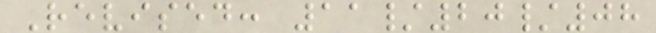Revised: 11/20/08
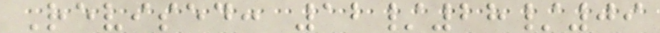Revised: 12/28/09
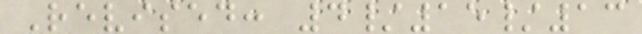Revised: 4/15/13
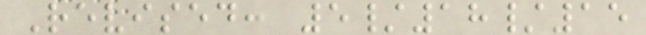Revised: 5/18/15
